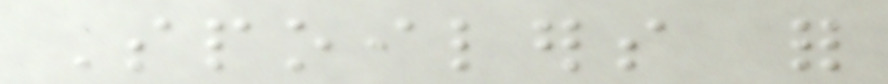Spoilers for
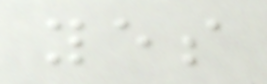yes
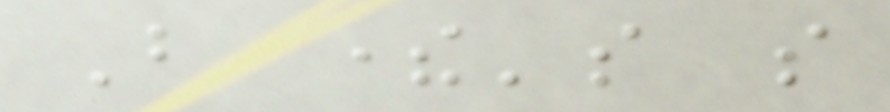But there's so
